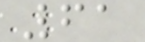61
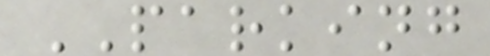PARKING
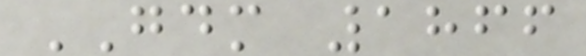GDM 1866
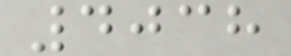4038
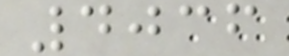4036
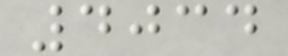4034
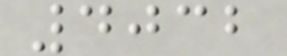4032
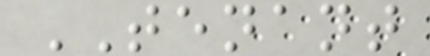TENANT
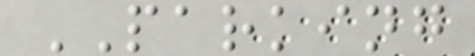PARKING
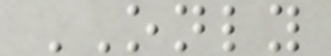ONLY
